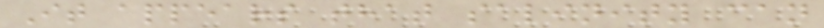It appears that salinity can
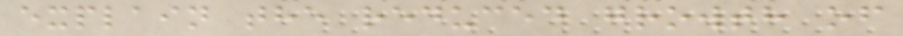explain the reduced growth of
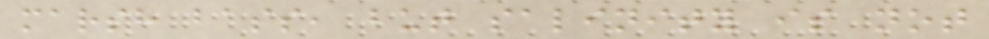marsh bass, but salinity is not
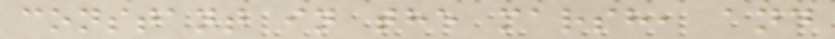constant in the marsh, and
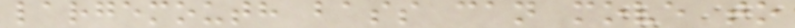largemouth bass can move to
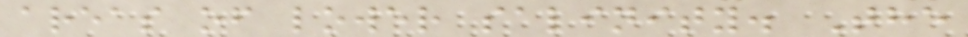areas of lower salinity. The
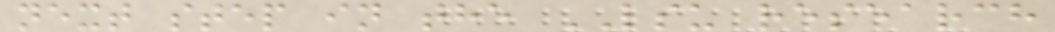next step in the LSU research
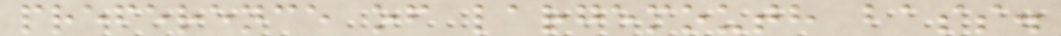preference of largemouth bass.
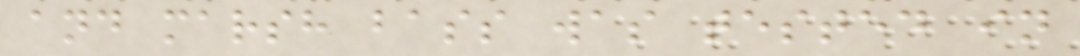and marsh bass was tested in
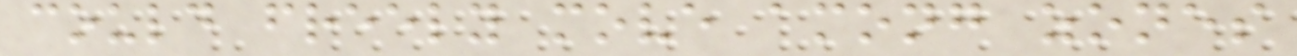could freely move among zones
